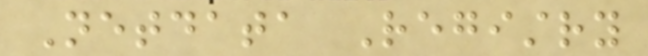Netdata Registry
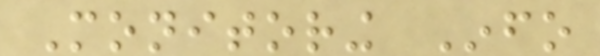Monitoring Info
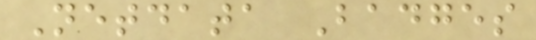Netdata Badges
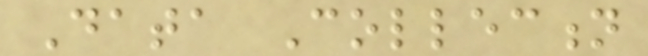Data Collection
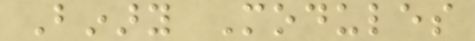Binary Modules
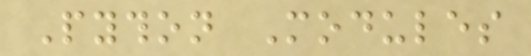Python Modules
